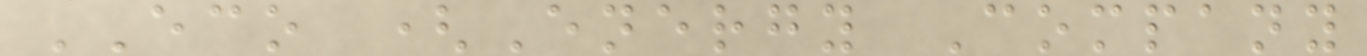ECO (Energy Company
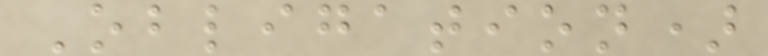Obligation)
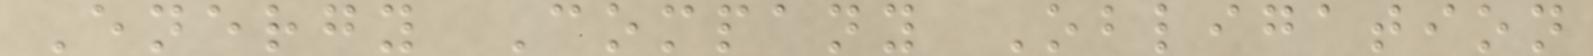Energy Company Obligation
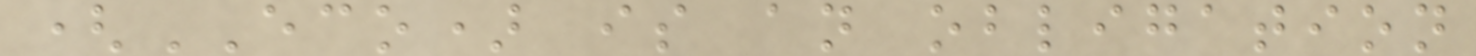(ECO) is an obligation
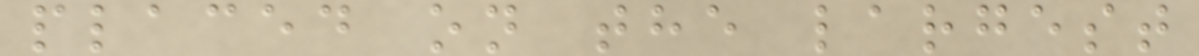placed on the largest
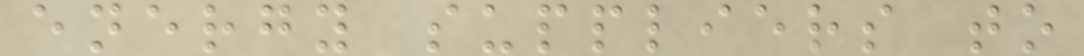energy suppliers to
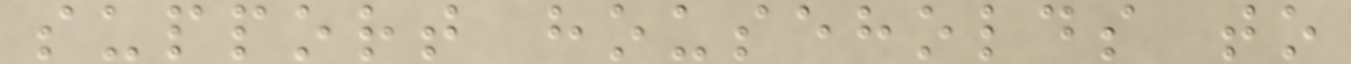support households to
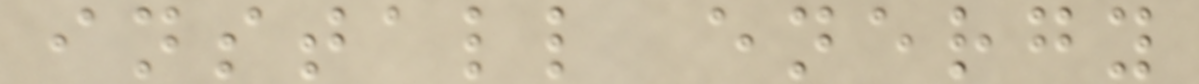install energy
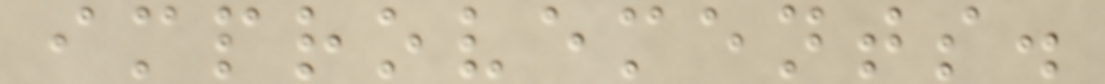improvements.
